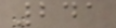241
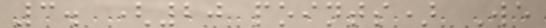3. (20 points) We
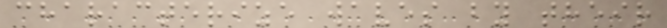characterize waves by their
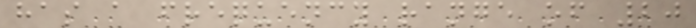has a frequency range of 20
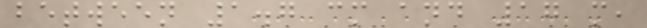between 1.7 cm and 17 m,
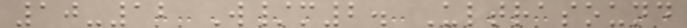10-12 W/m2. Ultrasound
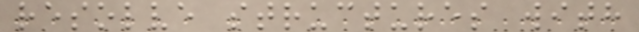resolve structures with
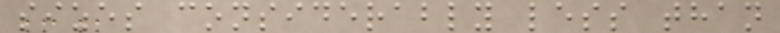sizes considerably less than
